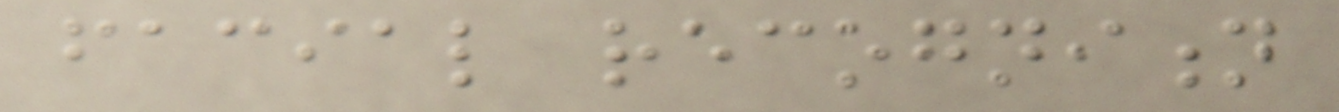facial recognition
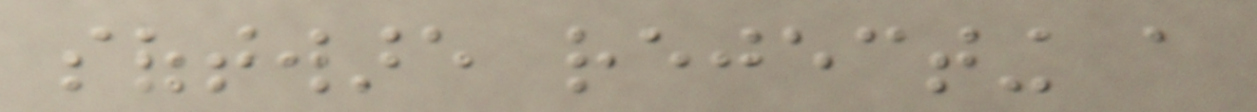software rejecting a
